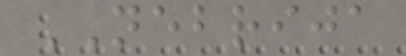NEBRIJA
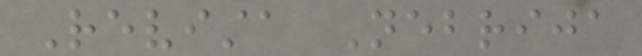Revista Nebrija
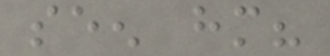seen him?
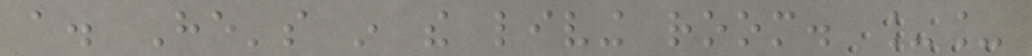a. He's in the living room. __
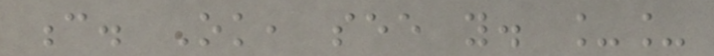c. Ok, see you. __
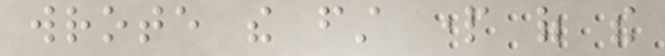wrote the first part of the
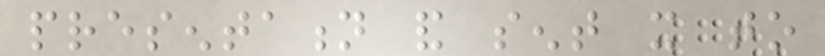presentation and sent it to
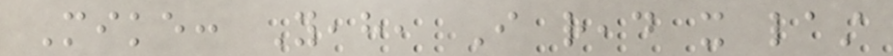Mike: Yeah, I read it last
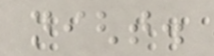night.
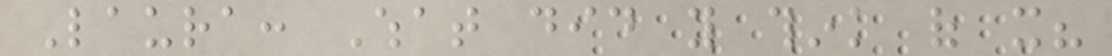Laura: What did you think of it?
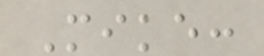Mike:
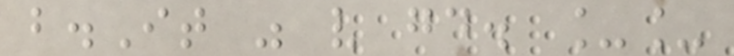b.It was very good. __
